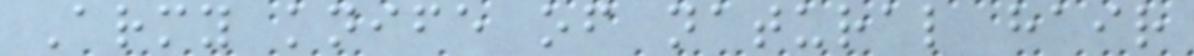Army knife of natural hair
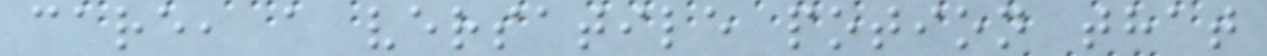care, a versatile potion that
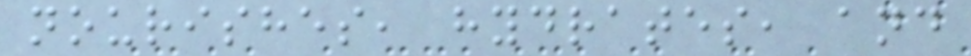nourishes, hydrates, and
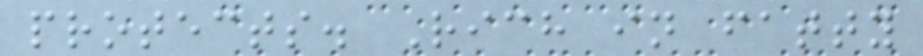protects. Rich in fatty
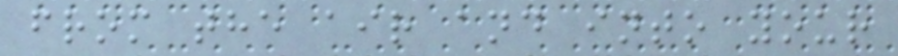from the air and into your
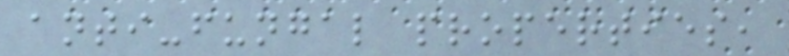anti-fungal properties,
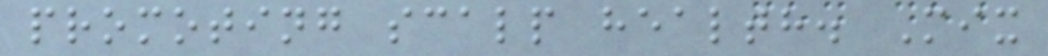promoting scalp health. Mix
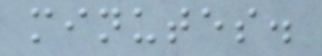minutes.
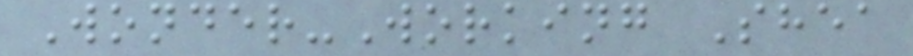Wonder-Working Shea
